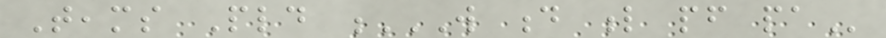Teams Pld W D L PF PA
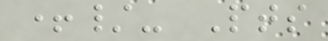+/- Pts
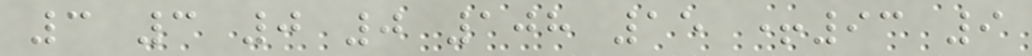3 3 0 0 108 15 +93 9
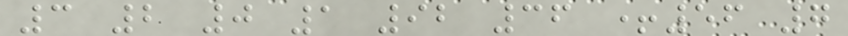3 2 0 1 92 36 +56 7
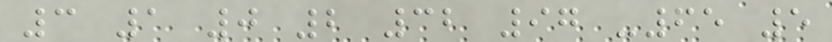3 1 0 2 32 97 -65 5
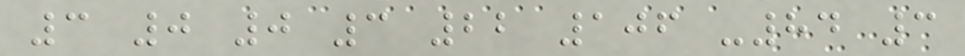3 0 0 3 22 106 -84 3
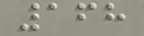168
